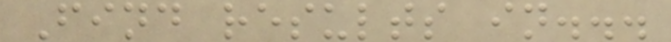Find results in...
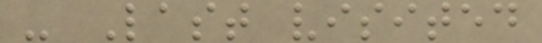- Last visited
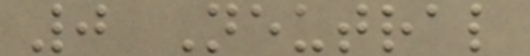0 Neutral
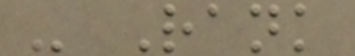- Rank
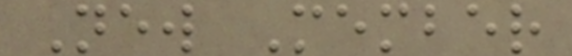New Member
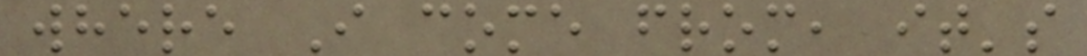where I come from, it's
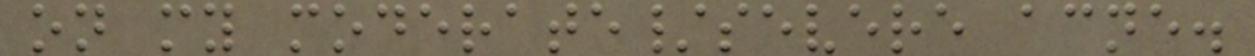on my moderate/severe acne.
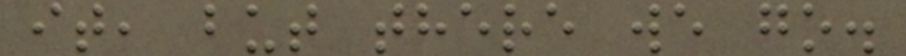it, but there we go.
